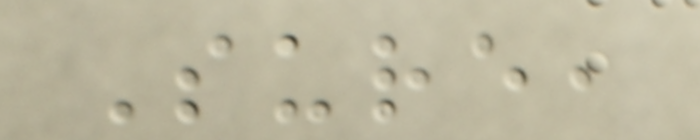Sure,
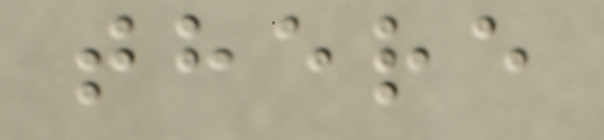there
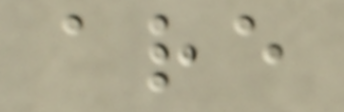are
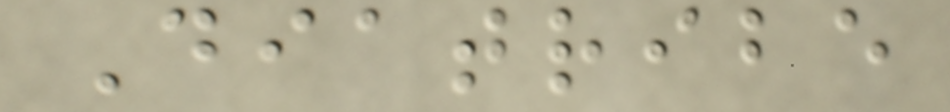Diatribe
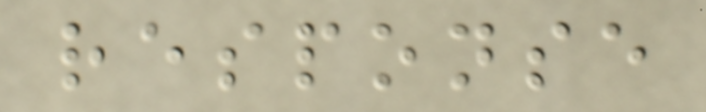response
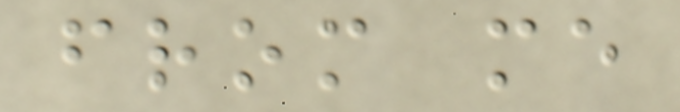from me
